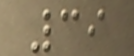39
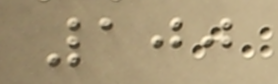100
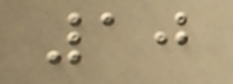10
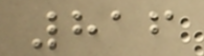816
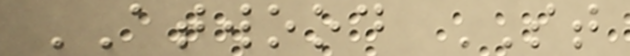ATWOOD ST
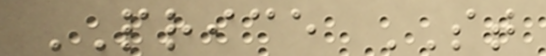PRICE ST
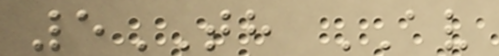5TH AV
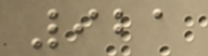921
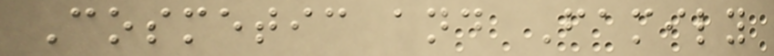Cosmetic and Family
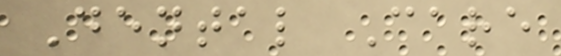Dental Care
